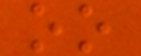oo
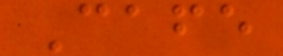Cafe
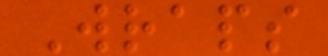Wraps
